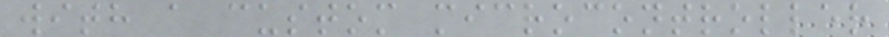with a custom microcontroller
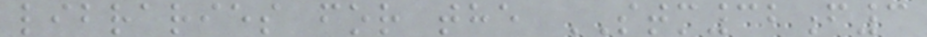libraries for the STM32f3
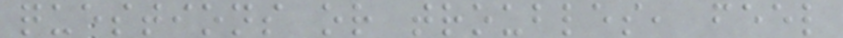questions or troubles, feel
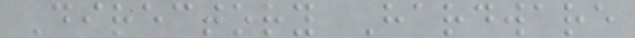Directory Hardware
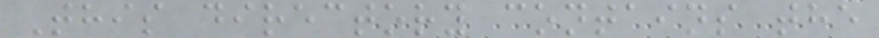This directory contains the
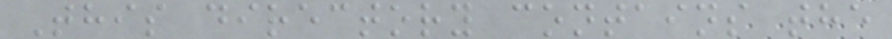This directory contains the
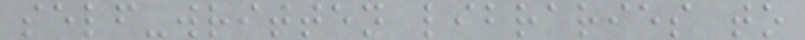self-written libraries to
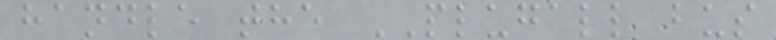handle the PLUGALL bus
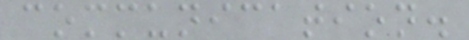communication.
